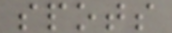spots
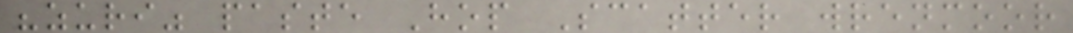"zuri" paste Hop Scatter wrenmoor
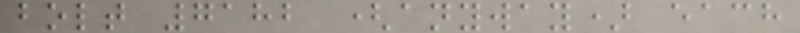bolt 7182 (anyway) each
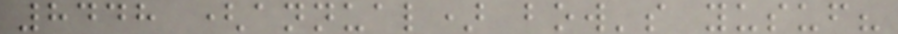8448 (annual) bow's yusuf?
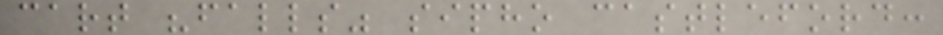cart "falls" sipho castleford:
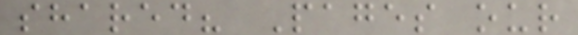shared? Pages our
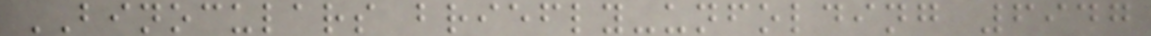BINOCULARS briefly-unfolding 6947
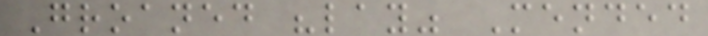Groaned "lay" Mended
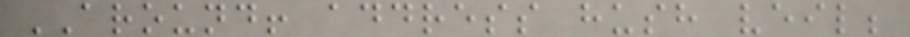AROUND! address hush veil;
